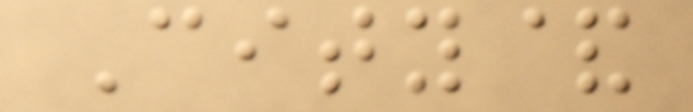City&
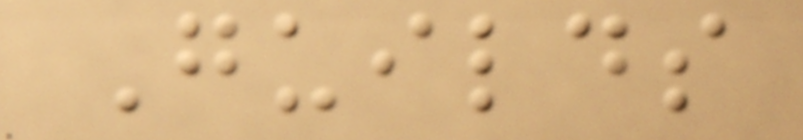Guilds
